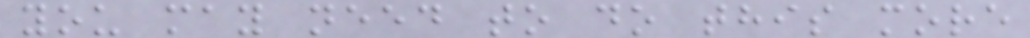you may need to do this more
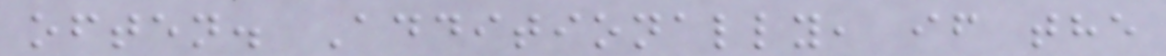often. Additionally, if the
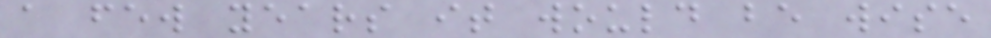a few years it would be wise
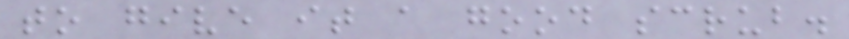to give it a good scrub.
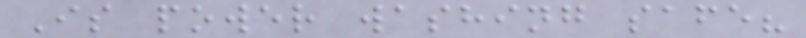Is power washing safe?
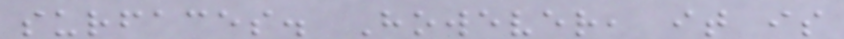surfaces. However, it is
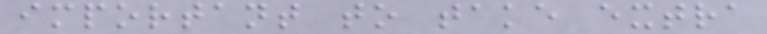important to take extra
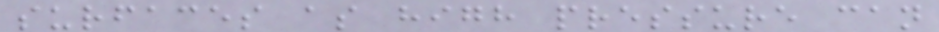surfaces as high pressure can
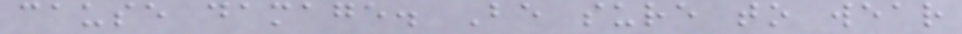cause damage. Be sure to wear
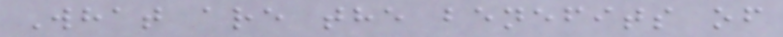What are the benefits of
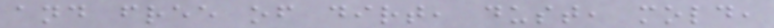and free of dirt, dust, mold,
